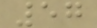57
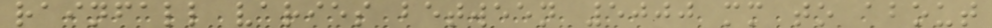rainfall varies between 5000 mm to about
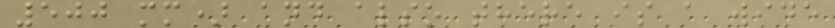500 mm) and also there is a wide
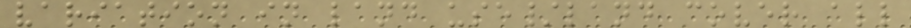variation in land use/land cover all
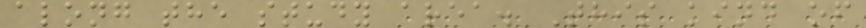along the study area. This kind of
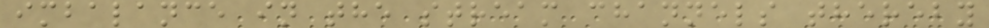imbalance in the stream channels thereby
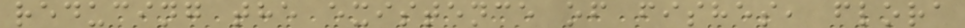reducing the existence of fishes, flora
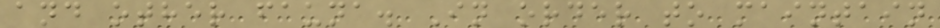and other fauna. In order to maintain
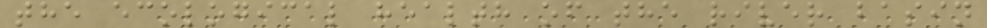the ecological health of the river basin
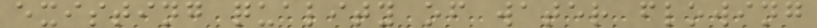existing quality of water flowing
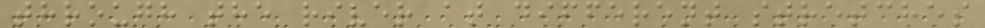through the river at different stretches
